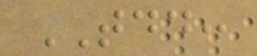TDD:
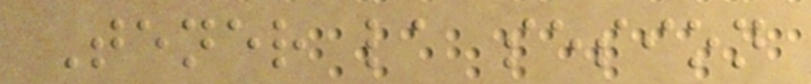Tener la sesion
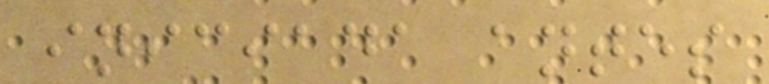iniciada antes
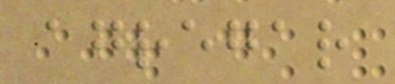agregar
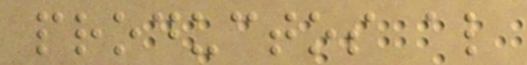productos al
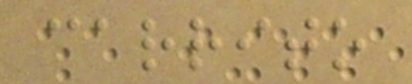carrito
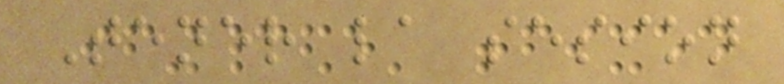Tener la sesion
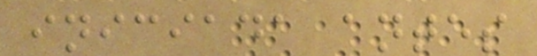iniciada antes
